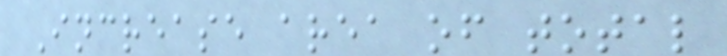Increase area of total
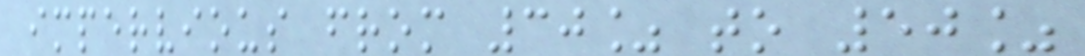impervious from 30% to 50%
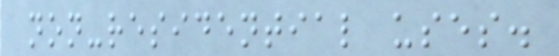non-residential uses.
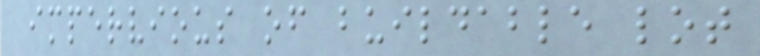impervious of buildable lot
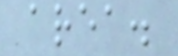area.
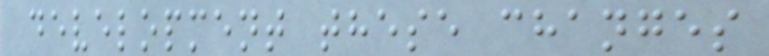development these changes
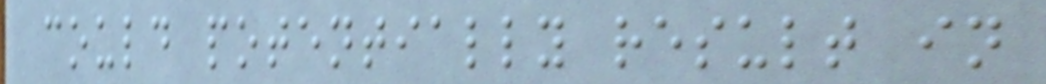could potentially result in
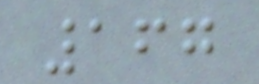167
